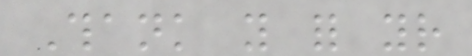Thank you for your
